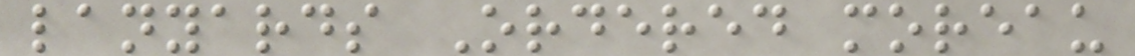lanyards Ordered moreau
